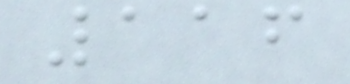116
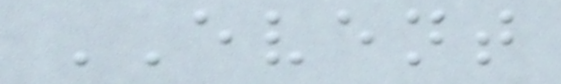EVENT
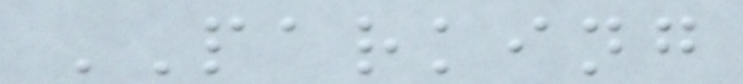PARKING
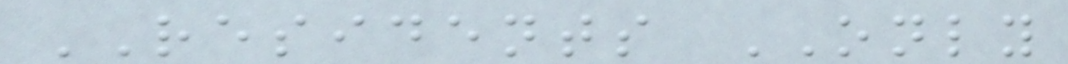RESIDENTS ONLY
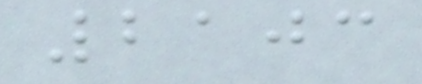2103
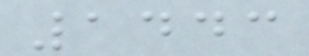1443
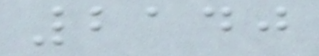2140
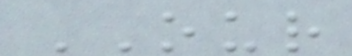OUR
